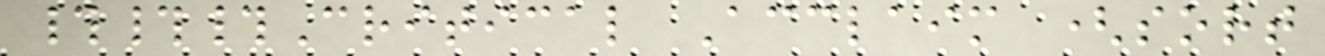###Critical Acclaim (sort
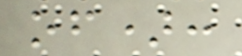of):
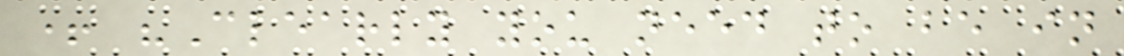+ "Clearly you need to be in
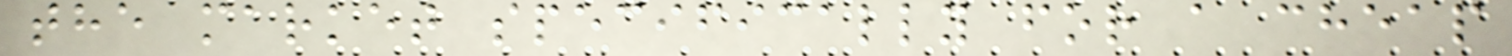the market specifically for a cheap
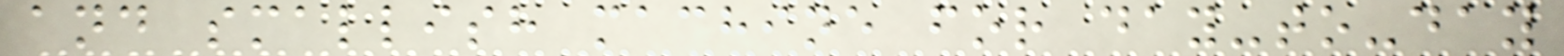and smallish machine for day-to-day
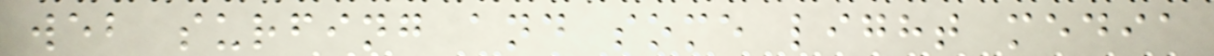web surfing and some light media
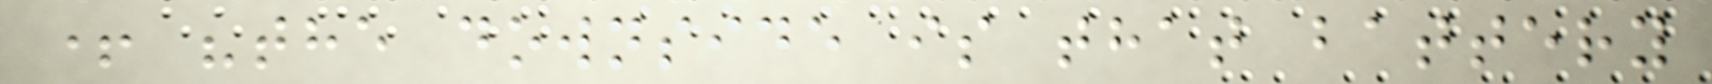+ "the downside is that battery
